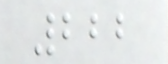222
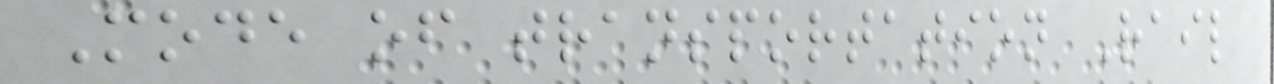Mode of transportation Rail
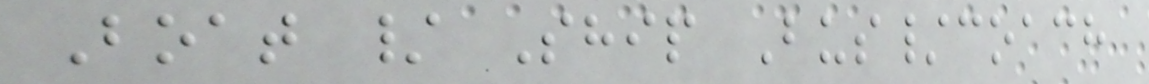Boat / Ship Bus/coach
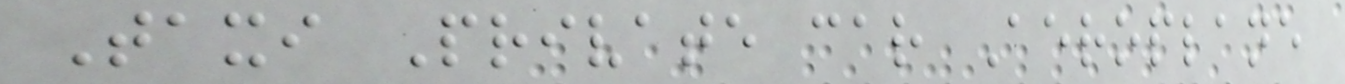Taxi Private car Aeroplane
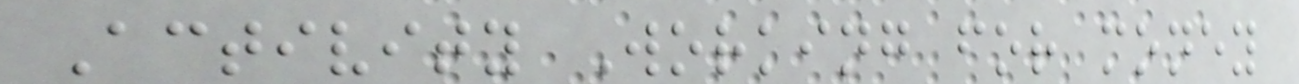Activity Working for money
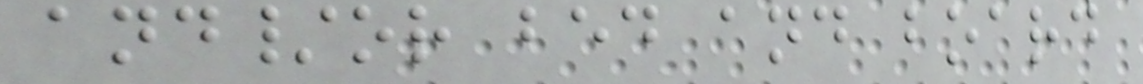and/or bed and board
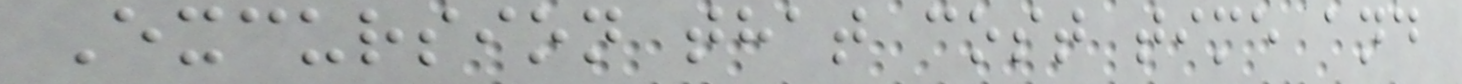Excursion that cost time and
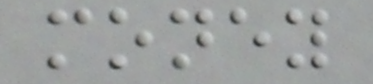money
